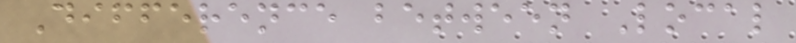Difference between Local
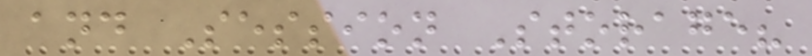and Session Storage?
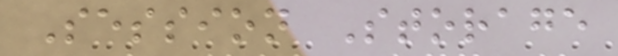Session Storage
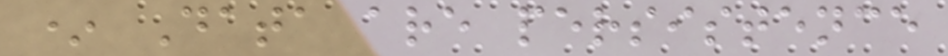* Data are persistence
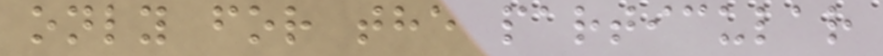only for the particular
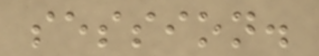session.
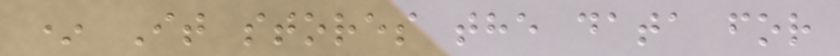* It stores the data for
